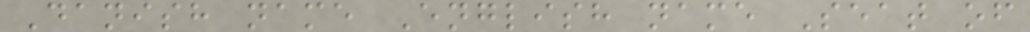Danish name English name Seat of
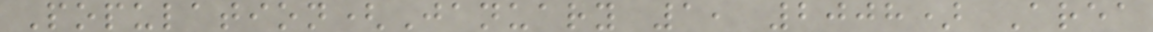Population(January 1, 2008) Area
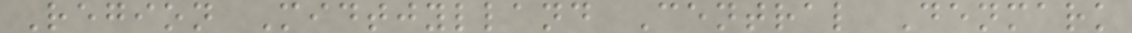Region Midtjylland Central Denmark
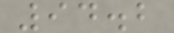94.2
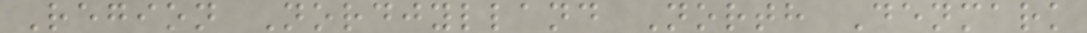Region Nordjylland North Denmark
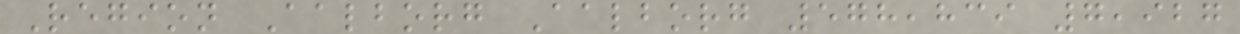Region Aalborg Aalborg 578,839 7,927
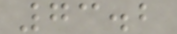73.2
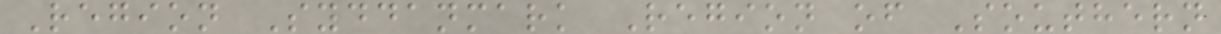Region Syddanmark Region of Southern
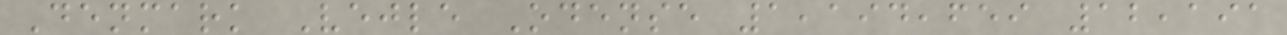Denmark Vejle Odense 1,194,659 12,191
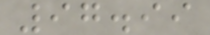97.99
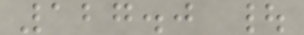127.0 |
